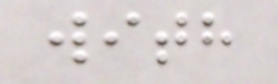with
